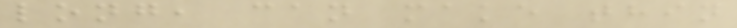long, can make thin
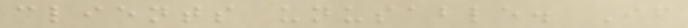clients unusable. If
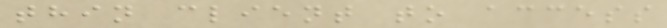thin client to access
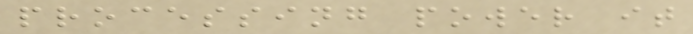processing power it
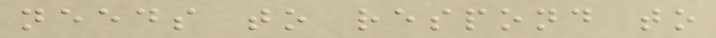needs to respond to
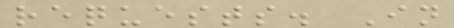requests. In
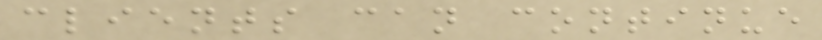clients can continue
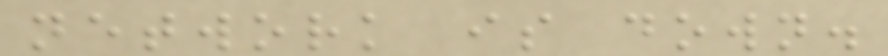network is down.
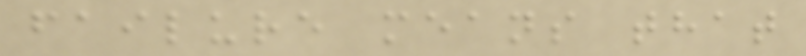failure means that
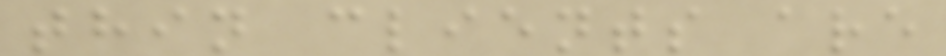thin clients are
